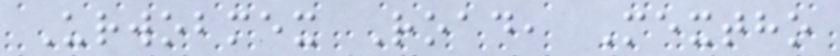Urwobmex Road, Mextho
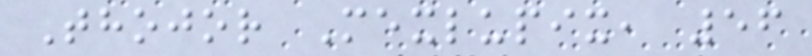Thojor Mexlupix, 56
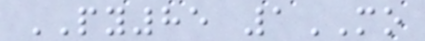PY85 1MO
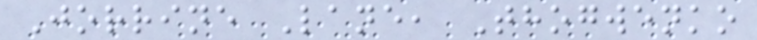Jorrine Lane, Thogwenko
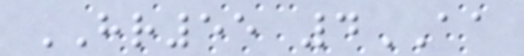HR55 4AA
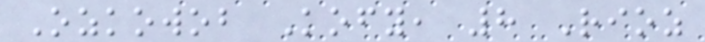Ozkowob Kofy, 8 Rioz
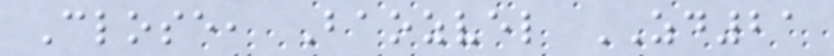Close, Baozvel ZD21
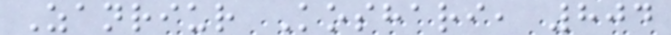Zanriur Koshari, 804
